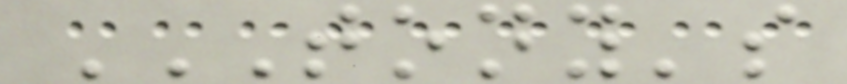TONY'S
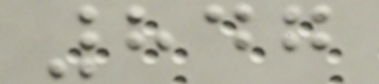847
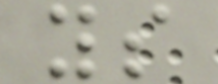ys
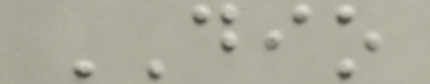DIO
